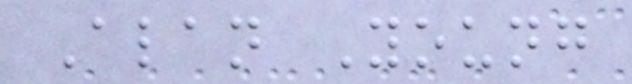Alan Young
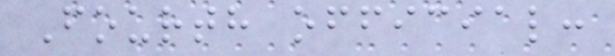Fourth official:
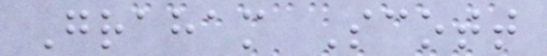Graham Scott
